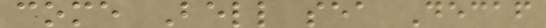come Bell sea Decaf
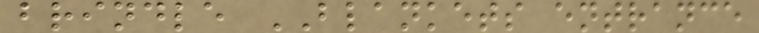brindle BLANKETS entrance
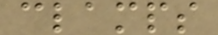clamps
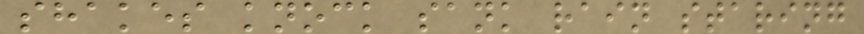shakes knock sank rain staring
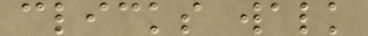clicks walk
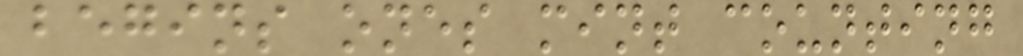begins ones mint counting
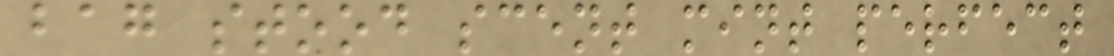bag stood scent mint perfect
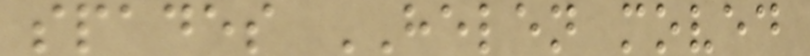spades HELEN moved
